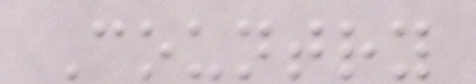Country
